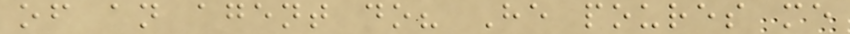of an agent do? He poures me
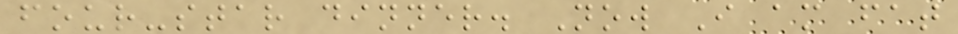four-star dinner. Now I am fat
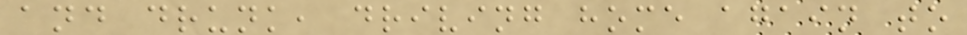and drunk, driving home again to
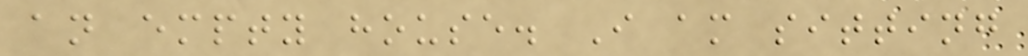an empty house. I am sitting
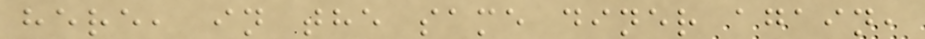here, in the same diner again,
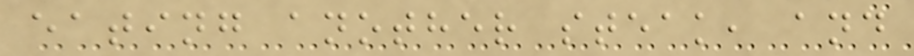eating another steak, and
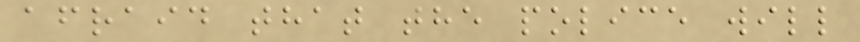afraid that the police will
